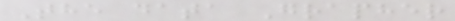The data Grapher
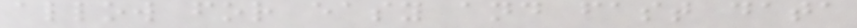allow for easy and fast data
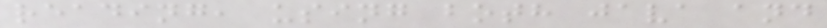reading, using both java and
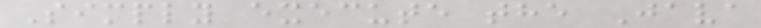Simply execute the Java
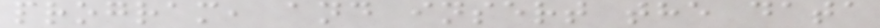program, and insert the data
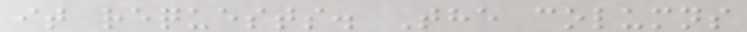it requests. The columns
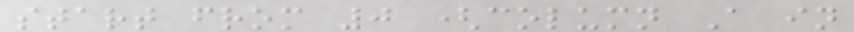start from 0 (column A in
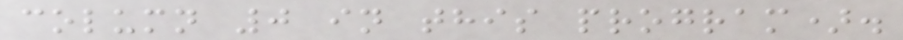column 0 in this program).
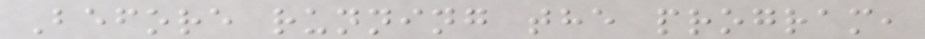Before running the program,
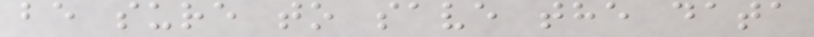be sure to save the data
